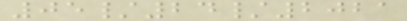05/24/2021
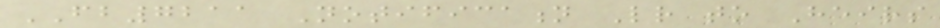FB7211 Notification Letter to Heirs
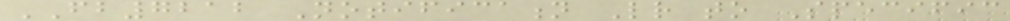FB7212 Notification Letter to Specific
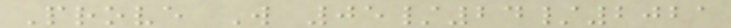Prove Will 05/24/2021
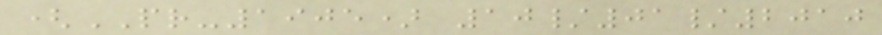(PR-1905) 10/01/2010
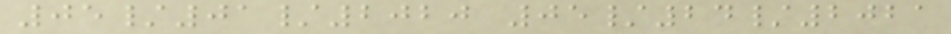05/01/2020 05/24/2021
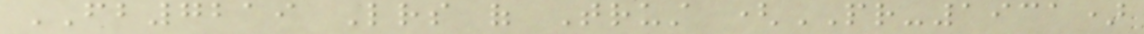FB7219 Letters of Trust (PR-1931)
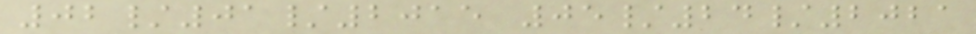02/01/2015 05/24/2021
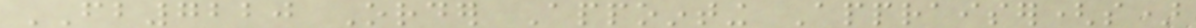FB7220 Order Appointing Appraiser(s)
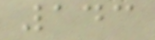143
